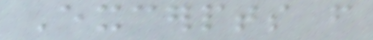Excerpts from
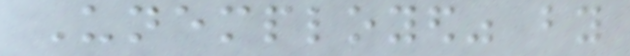Unemployed" by
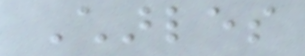Charles
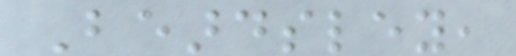Beardsley,
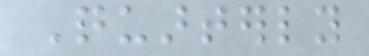Quarterly
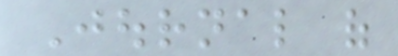Journal of
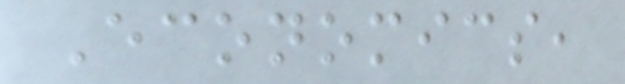Economics,
